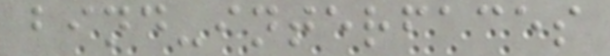bind-interfaces
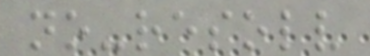no-resolv
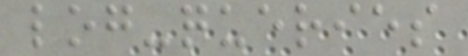log-queries
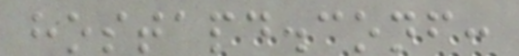hostapd.conf:
